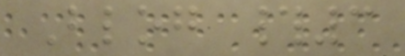Blog #3
